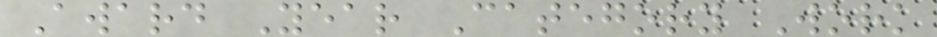Award Year Category Work
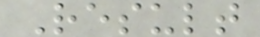Result
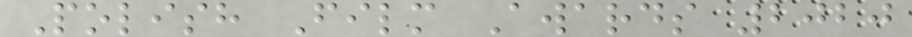Polish Film Awards 2020
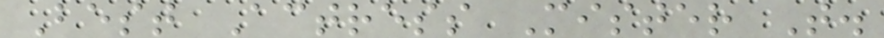Best Actress Mister T.
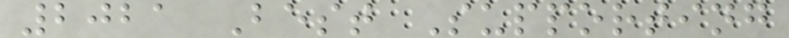2021 Best Supporting
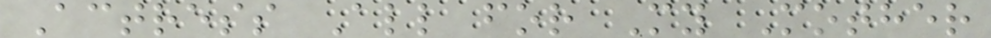Actress All for My Mother
